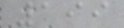199
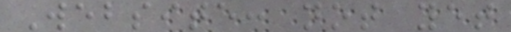Website: not yet
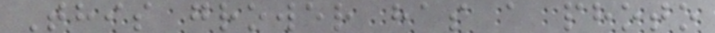This grower has a photo
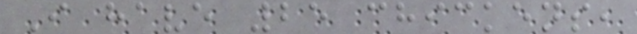I have 25 chickens,
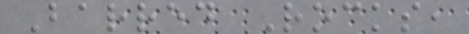Barred Rocks,
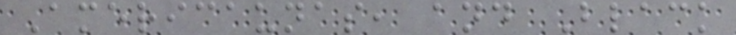Americaunas, and Black
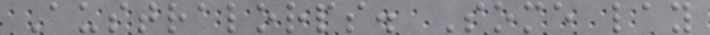Australorps. Some lay
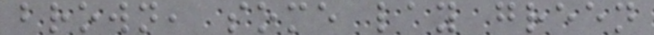brown, some lay green
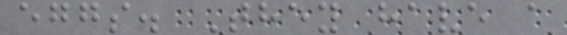eggs. They have a
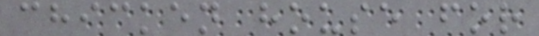chicken house for
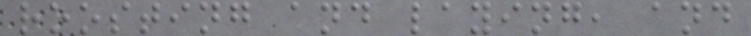roosting and laying, and
